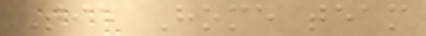Tie Home team
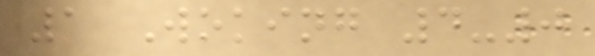1 Woking 4-0
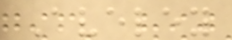Aveley
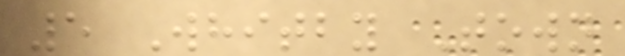5 Whitby Town
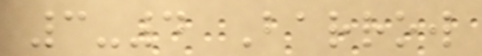3-4 Barrow
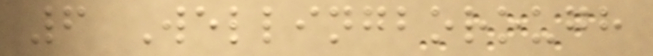6 Wellingborough
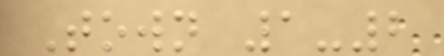Town 1-2
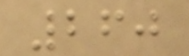260
